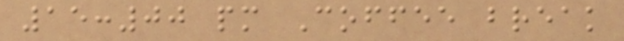15:00 pm Coffee break
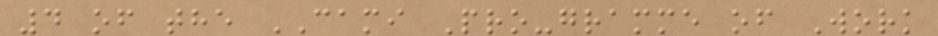4 of the CAMI Pro-gramme of Work
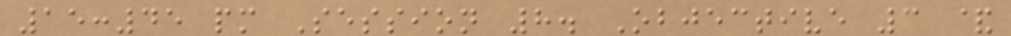15:45 pm Session 8. Objective 3 &
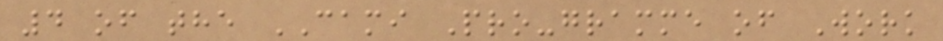4 of the CAMI Pro-gramme of Work
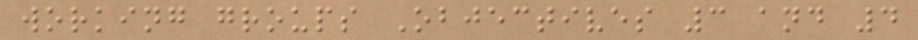working groups Objectives 3 and 4
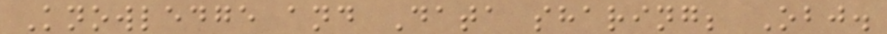Knowledge and Data sharing; Obj.
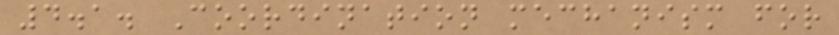4.1. Coordination mechanism for
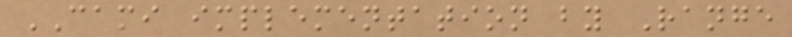CAMI implementation by Range
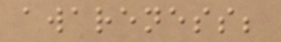awareness;
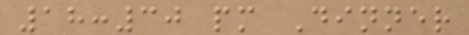18:30 pm Dinner
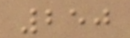250
